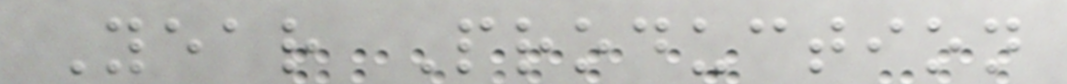Year Production
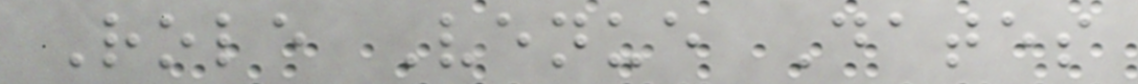Role Venue Dates
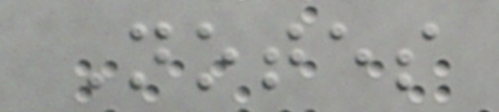Notes
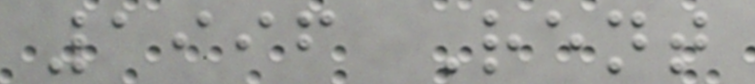1996 Rent
